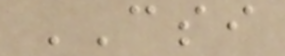CSI
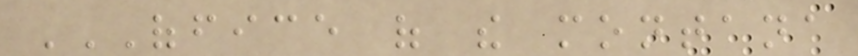OFFICE OF THE MONTANA
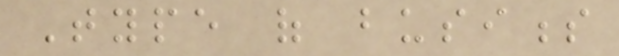Type of business
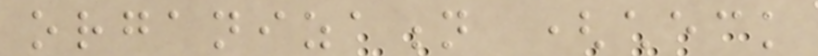organization (check
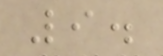9.
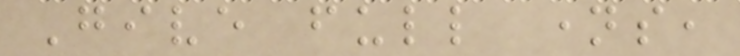Give full names,
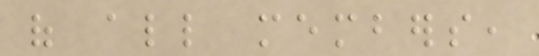of all members,
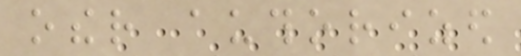other authorized
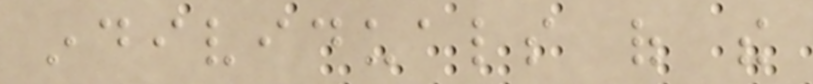individuals of the
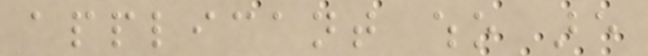applicant who are
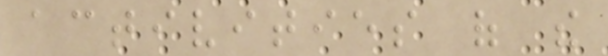activities of the
